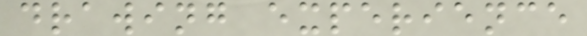drawing experience
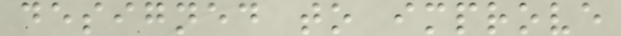designed to improve
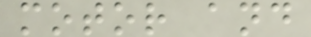motor and
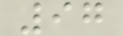97
